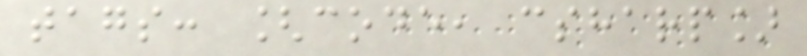tags: [code, csharp]
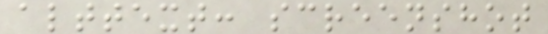alttext: screenshot
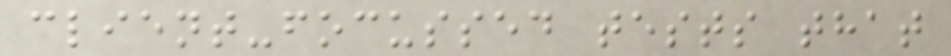client-focussed tests that
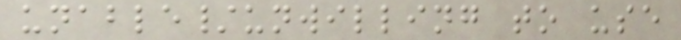unable/unwilling to use
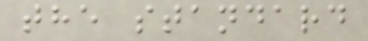the standard
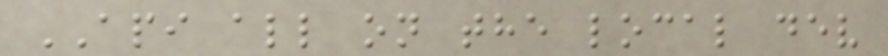API all on the local dev
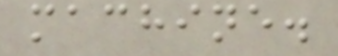machine.
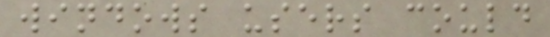windows users could
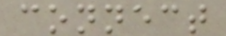connect
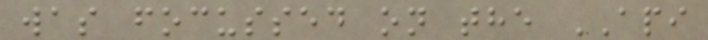was focussed on the API
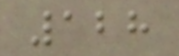128
